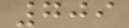709
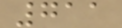711
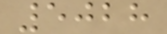5028
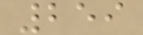259
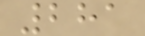281
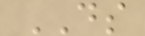DS
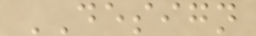DESIGN
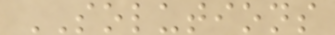SOLUTIONS
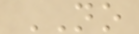NO
